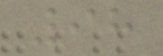98
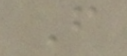From
